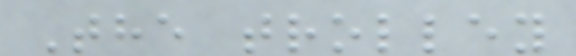The trolley
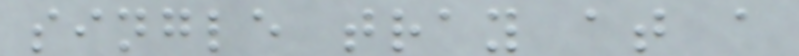single tray at a
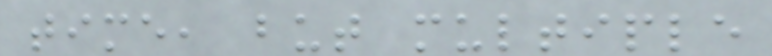time, but multiple
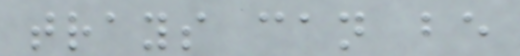trays can be
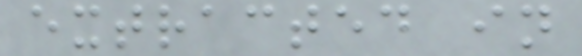extracted in
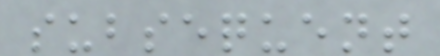subsequent
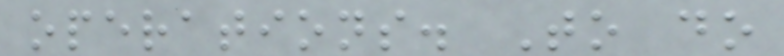operations. To do
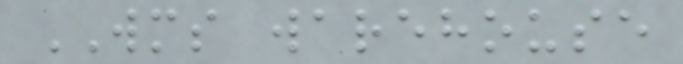WMS warehouse
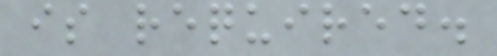is required.
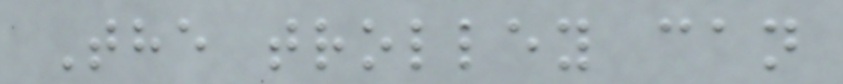The trolley can
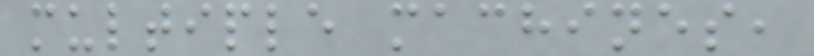multiple machines,
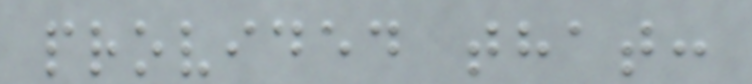provided that:
